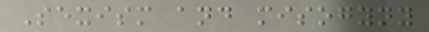Sexism and misogyny
